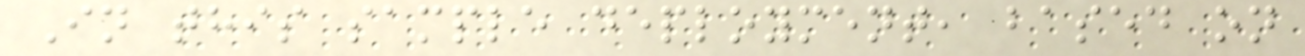In this sample deployment, based on
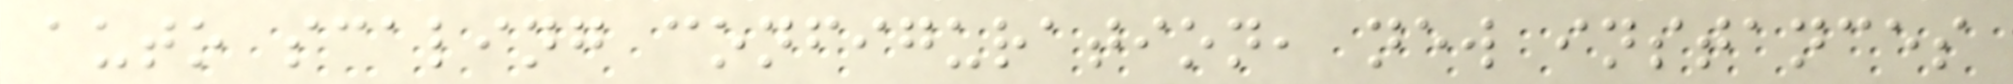auto scaling configuration, new instances
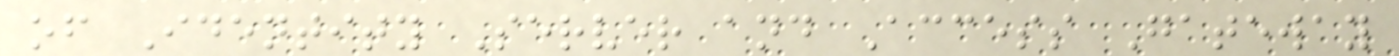of Identity Server and Access Gateway
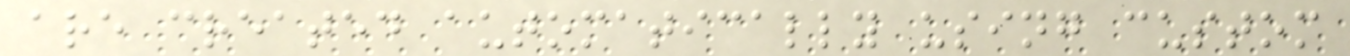are created automatically using custom
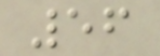56
